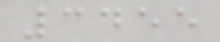3455
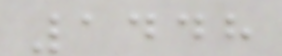1448
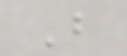B
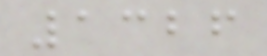1326
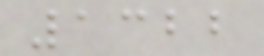1322
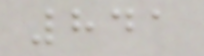841
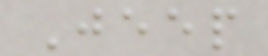Jeep
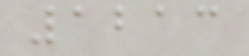1213
